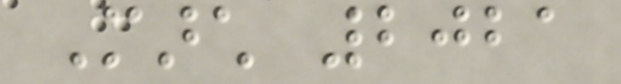March 2021
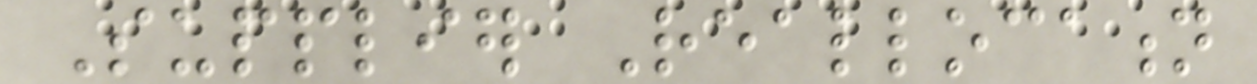Supplier Reallocation
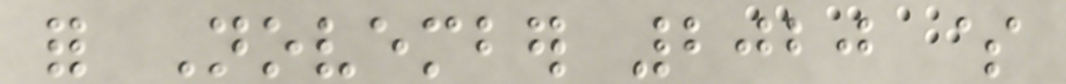for November 2020 $
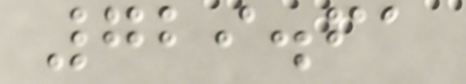729.61
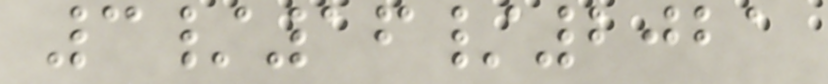3/16/2021
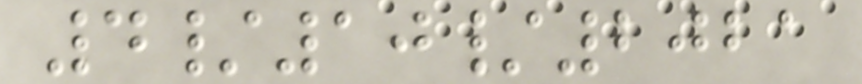4/10/2021
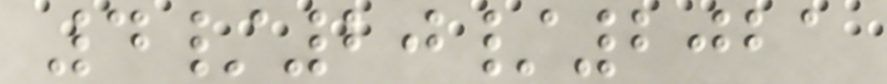4/20/2021
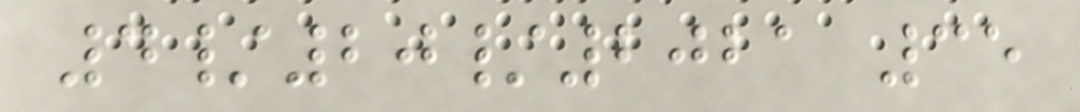4/20/2021 35
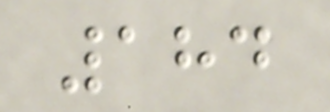184
